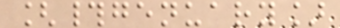[#genuary]
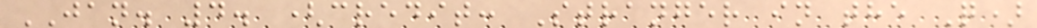JAN. 4. (credit: Stranger in the Q)
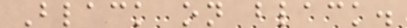Black on black.
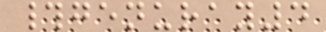#genuray4
